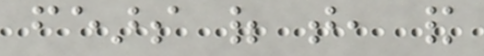fears of that, and
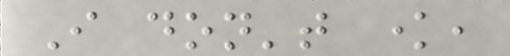I don't know,
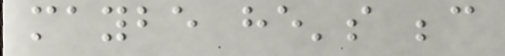maybe he's because
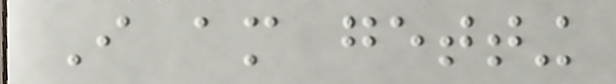I am getting
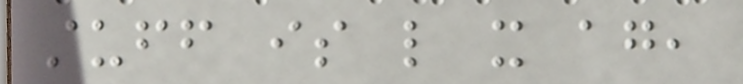stuff is like it again,
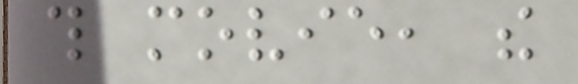this movie, the
